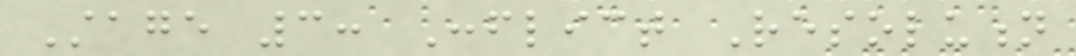Stage 3: Conflict Resolution
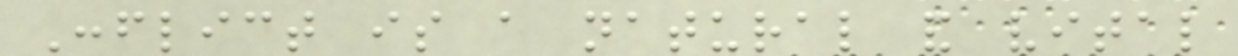Conflict is a natural and vital
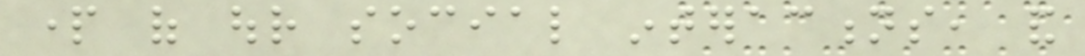part of our social interactions, and
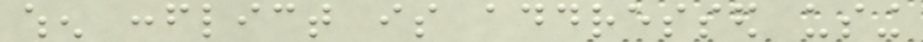when conflict is addressed using
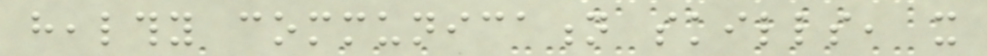healthy communication skills, it
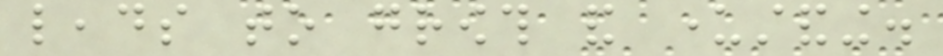leads to growth and understanding.
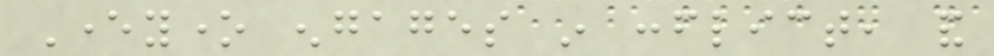Everyone engages in conflict, and
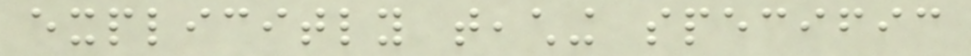explicitly teaching specific
